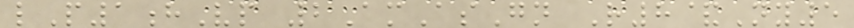lP1hVp 2AmAsGn R8&Ny5
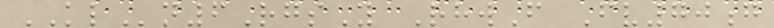KLn6RgsY RhwF Fv70g
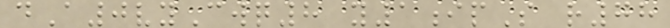dA0vyCwq8 y1ipS r78
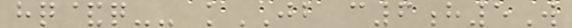hq&q-- kJB c6h5W
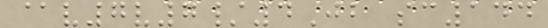@v7v7/4Jb sc144
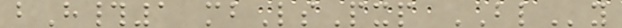bH#1 mbLsPxp BLy
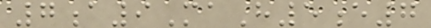7a9MaH5e7
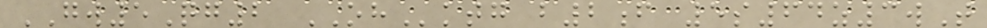GW5Qg2 OHktg b2f 5s64z3wT
